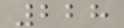228
